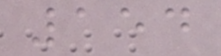154
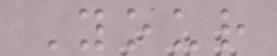Your
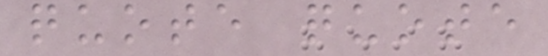quote quote
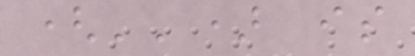('') is
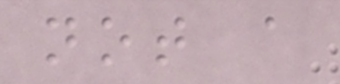not a
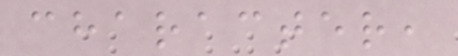character,
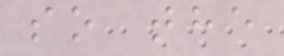so the
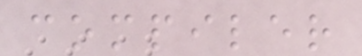compiler
